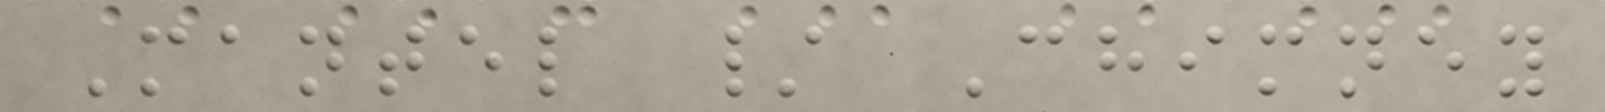Mantel / Chimney
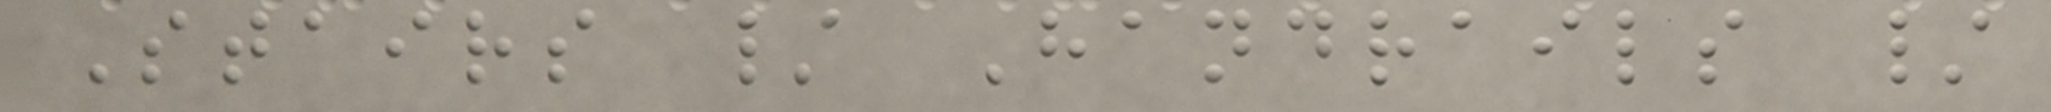Stairs / Handrails /
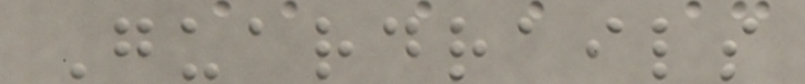Guardrails
